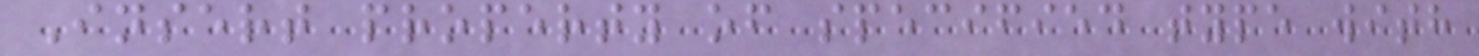Insert property of specified type with
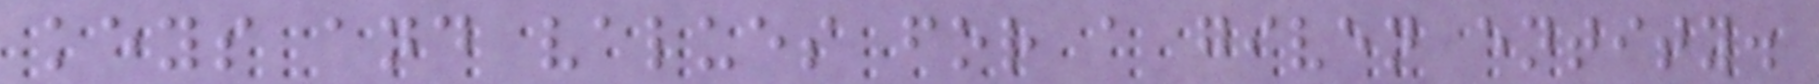keys and values for a given entity.
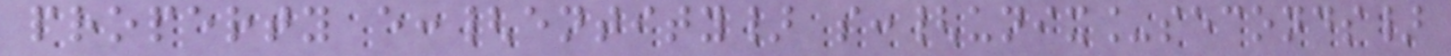property e:{entity} s:{unix_seconds}
